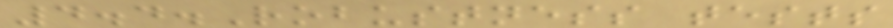4.4.Robustness tests
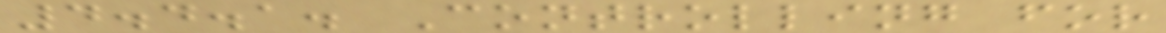4.4.1. Controlling for
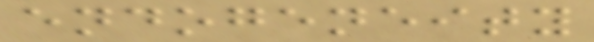endogeneity
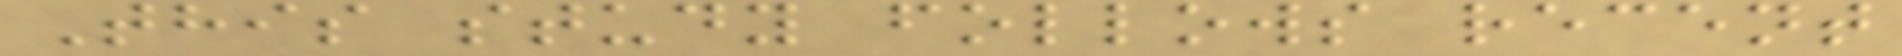This study follows recent
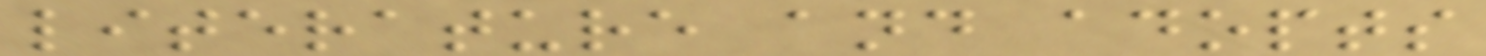literature and adopts
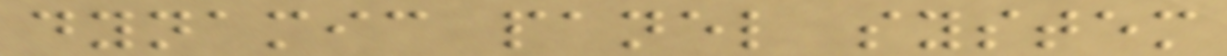dynamic panel system
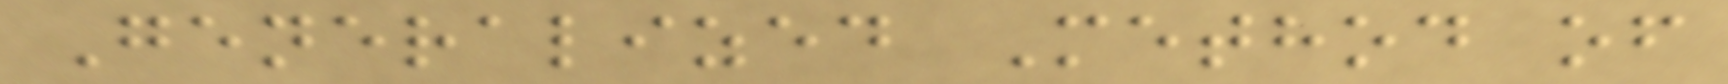Generalized Method of
